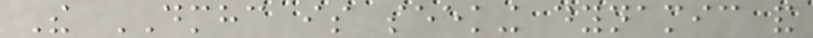The DMHC is seeking dynamic and
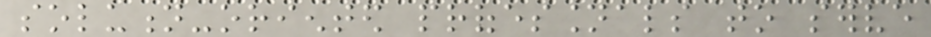solution-oriented professionals to serve
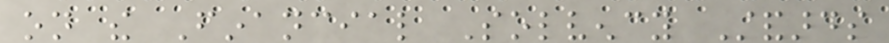on the Financial Solvency Standards
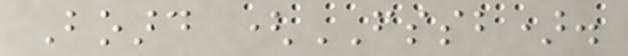Board (FSSB).
